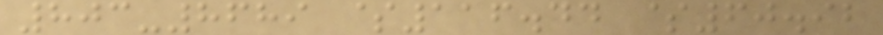803-8689 $116.44 $60.92
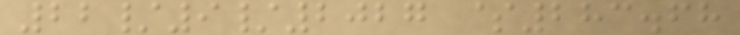22/9/2027 $283.68
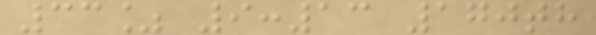33% 9:13 170th
